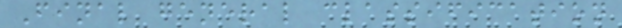Final general classification
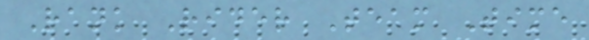Rank Rider Team Time
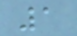1
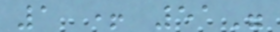1 + 51"
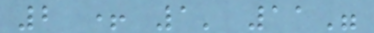2 + 1' 11"
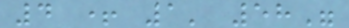4 + 1' 58"
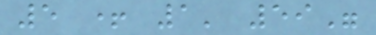5 + 1' 59"
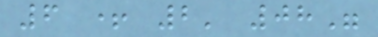6 + 2' 08"
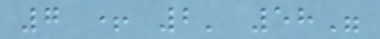7 + 2' 58"
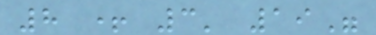8 + 3' 19"
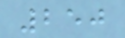250
